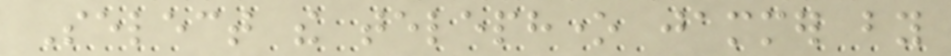Select the telephone jammer by
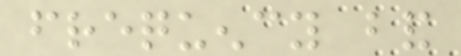frequency band
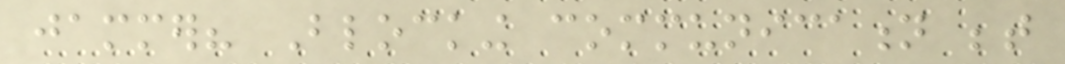jammer? Blocking communication between
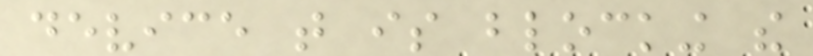device that is blocking the
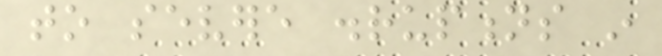to severe disruptions in
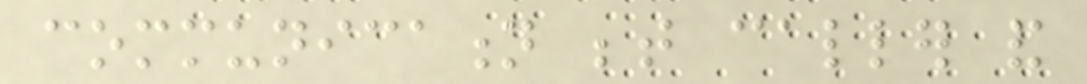communication between caller and
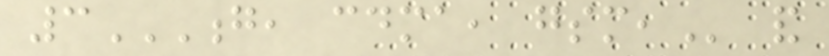3G, CDMA, GSM, and
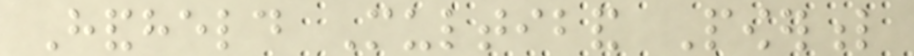Handheld Multiband Powerful
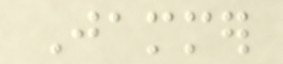Jammer
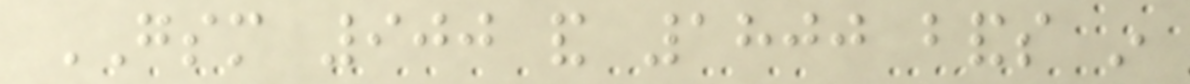GSM 900 and 1800 bands in
